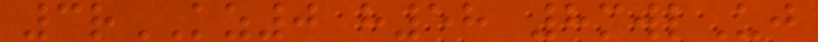3rKZ0 h58 8mwlUj
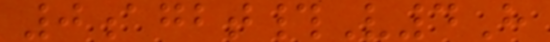0agbt#V4H
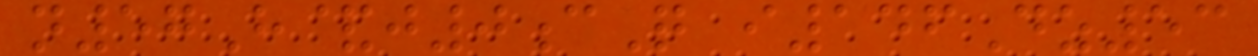n57H&j0cQ i146Dz53
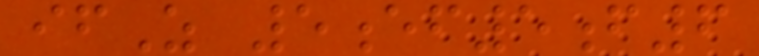ifZ 5ef5f6
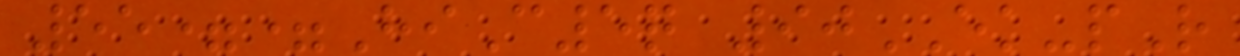55==HiC5q 90EK-pR
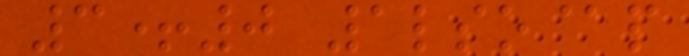3+0 1lso@p
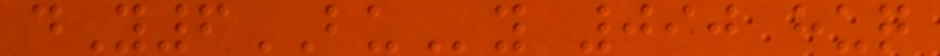dY6BUy 090 huq
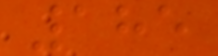185
